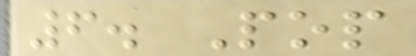6. Pop
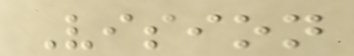Vision
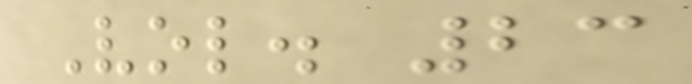Vol. 23
